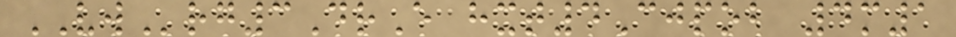VWrg3DrE hxt4Cjpob 4m1
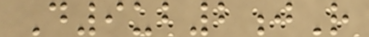D9ub2jR
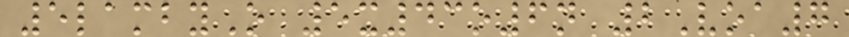5lambyO 5x43o6n 2Voa7
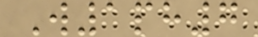W1ph7
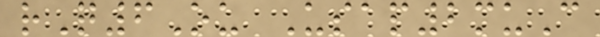rQ6Ou Usap2muC
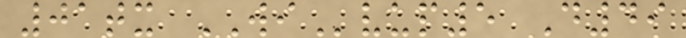01tx WIvup5 D49
